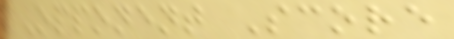Opponent Score
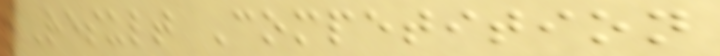Result Competition
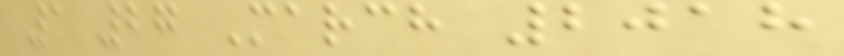1 27 March 2018
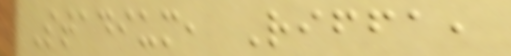Stadium, Riffa,
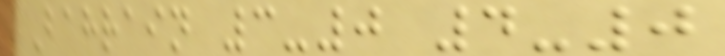Bahrain 3-0 4-0
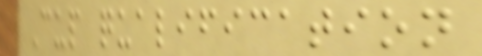Cup qualification
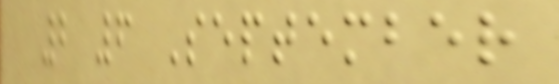2 6 September
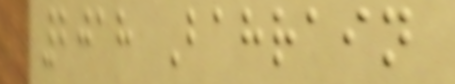2018 Bahrain
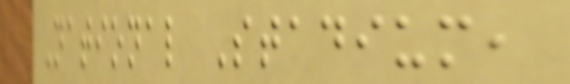National Stadium,
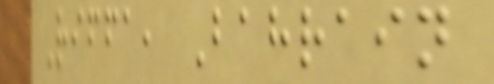Riffa, Bahrain
